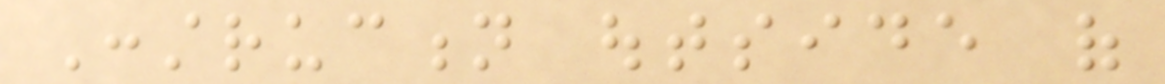Construction outside of
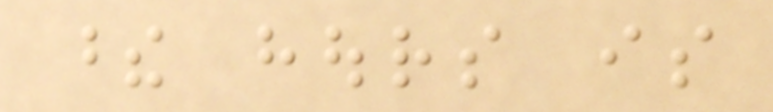these hours is
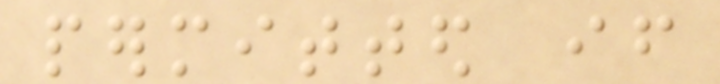permitted if
